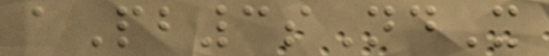aPb3sNdX
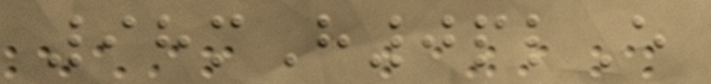98mH0plE
